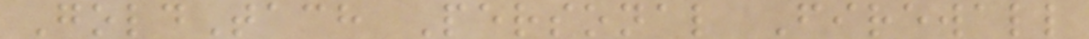GoldTach Personal Firewall
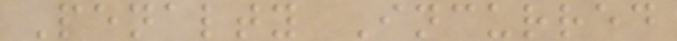Penalty Incurred
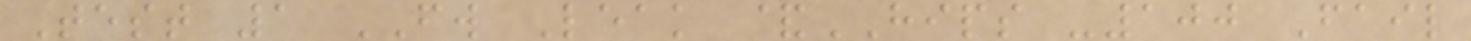Test 1 FW Leak &HIPS -100 Fail
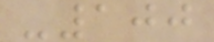-100
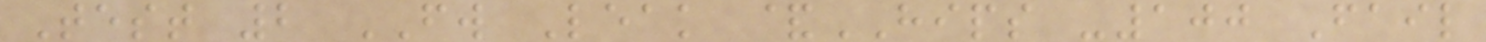Test 2 FW Leak &HIPS -100 Fail
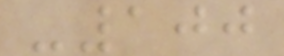-100
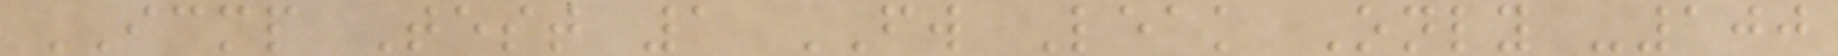ICMP Test 1 FW Leak Only -100
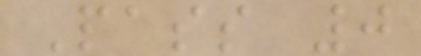Pass 0
